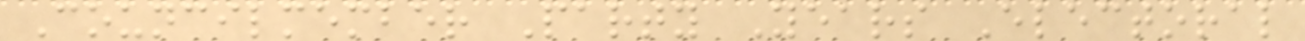Councilmember Party Years Electoral
